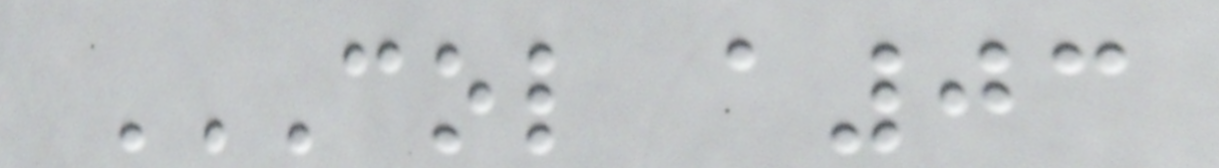COL A03
